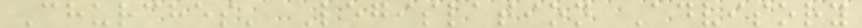Churches' Legislation Advisory
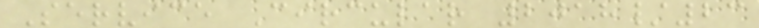Service Circular 2018/23
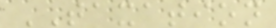TAXATION
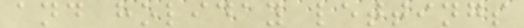and holiday lettings
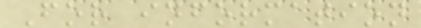For information
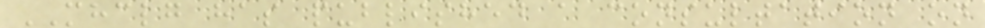MHCLG has published a consultation on
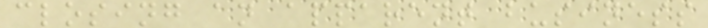closing an apparent business
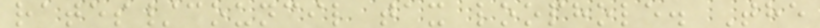rates/council tax loophole. The
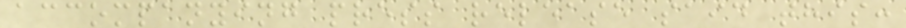accompanying press release said this:
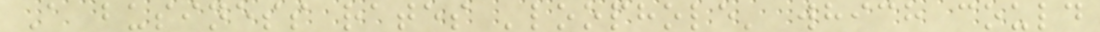A business rates 'loophole' which could
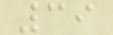39
